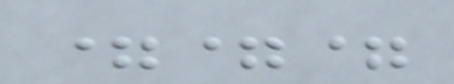===
